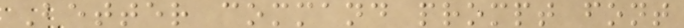Better command prompt font
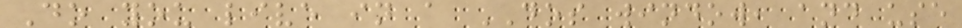Do you live in a DOS window, and use
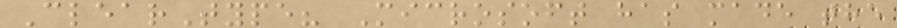ClearType? Microsoft has made the
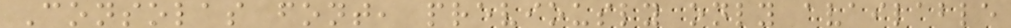Consolas font, previously only available
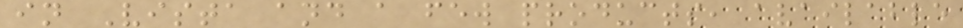in Vista and a few products, available
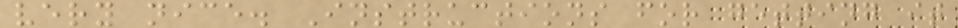very nice. Instructions for getting it
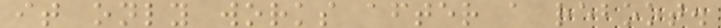it only works after a reboot.
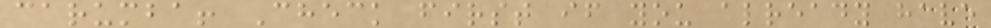carumba! Check first if you already have
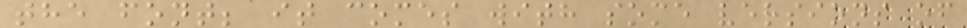the font; it comes with some versions of
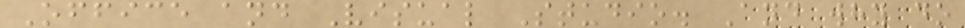Office and Visual Studio. And why do
